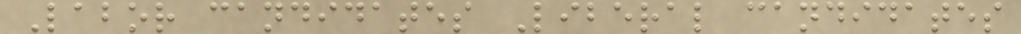Labor candidates Liberal candidates
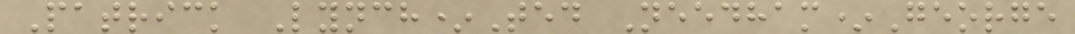Patrick Lynch*Ted Needham*George
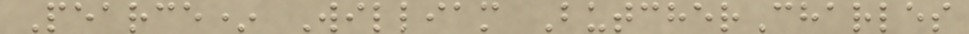Pearce* William ButcherCharles
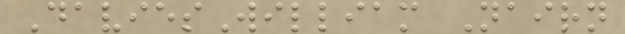DaviesWilliam Nairn
